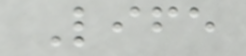Life
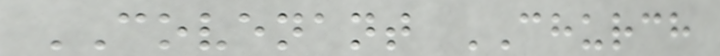COVENANT CHURCH
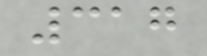317
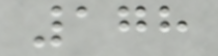178
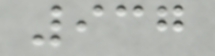937
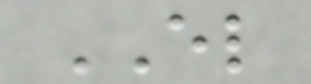EL
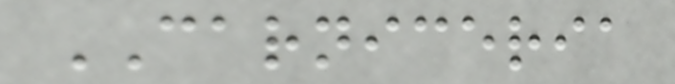CARNICERIA
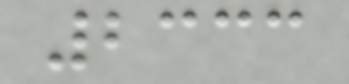2333
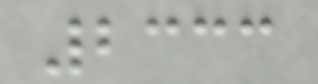2333
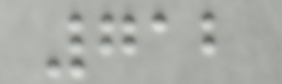712
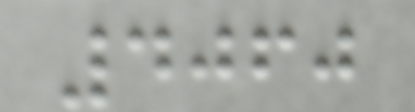4060
